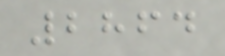2864
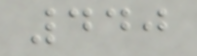440
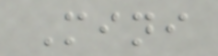Mini
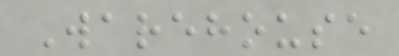Warehouse
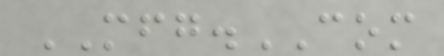MFG.COM
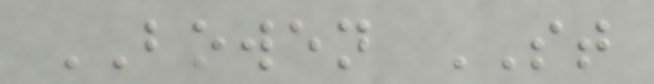BOWEN ST
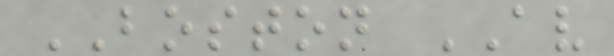BOSTON AV
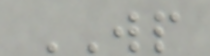WP
